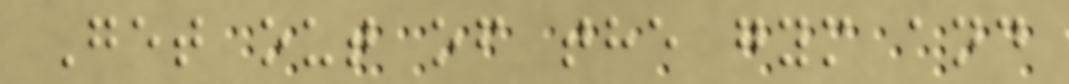Get out of the gym and
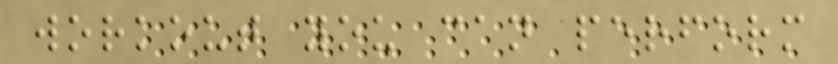workout you can perform
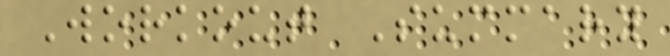Workout Summary
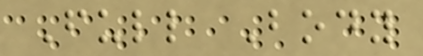Full Body
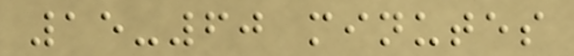15-60 minutes
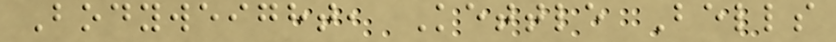Bodyweight, Kettle Bells
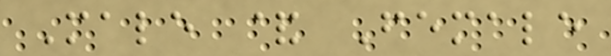Male & Female
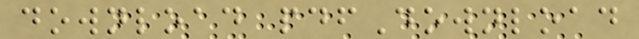download pdfDownload
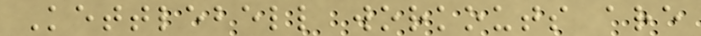Kettlebell workouts are
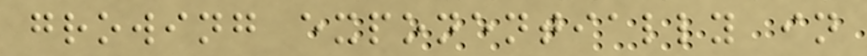growing exponentially in
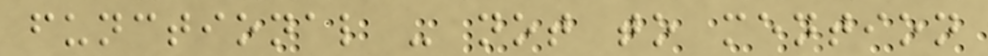functional - not to mention
